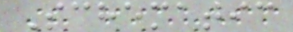Schematic
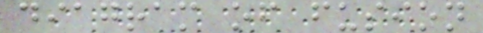diagram of fusion
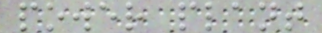power plant
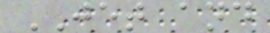JET and
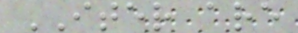ITER are
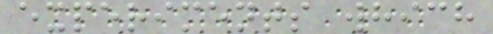experiments which
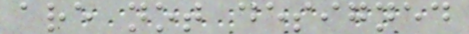are not designed
